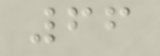66
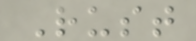Rust
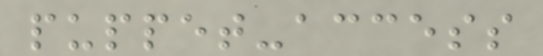puppet-access
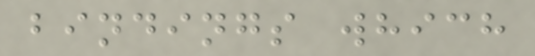bindings which
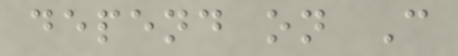depend on C
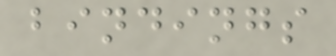bindings
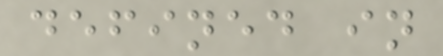defined in
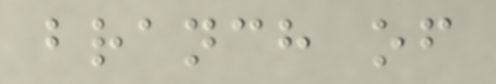branch of
